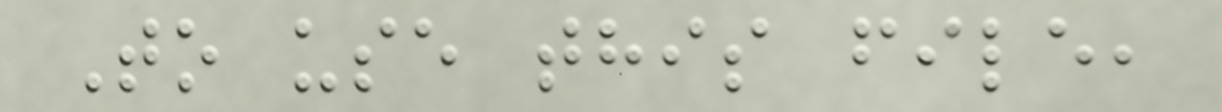To use this file,
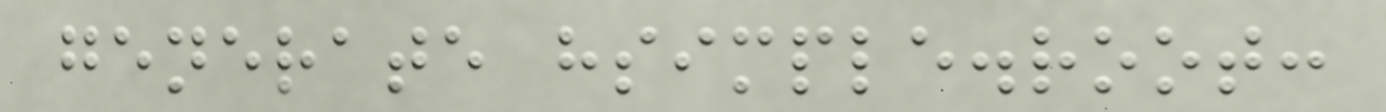generate hsimple.root:
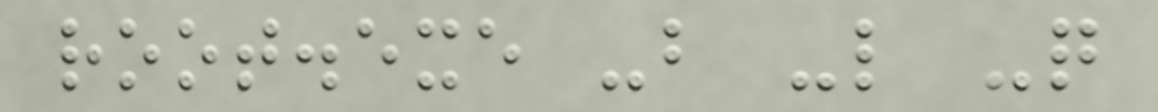root.exe -b -l -q
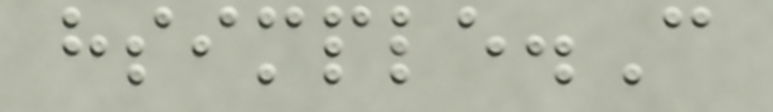hsimple.C
